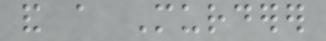and a Murderer
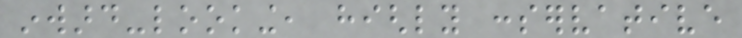inward-looking, highly conservative
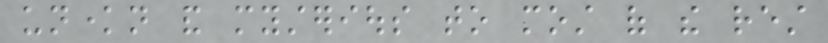unknown and mysterious to most of the rest
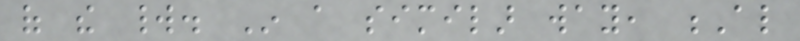of the world. In a similar way, Al
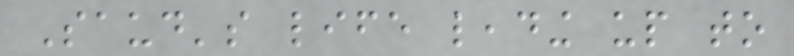Saud's life leading up to
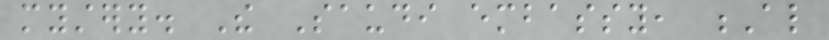mystery. The Saudi embassy, Al
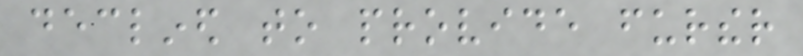declined to provide further
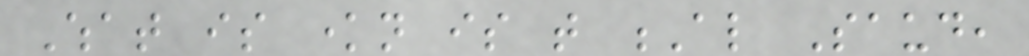What is known is that Al Saud,
